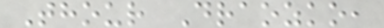Thour Draozko,
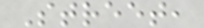Street,
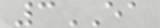3EA
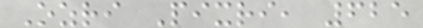Ozri Pixri, 625
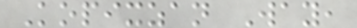Kopixzan Way,
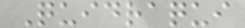Quidraqui
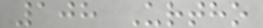108 Urtho
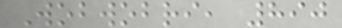Wobwobri, 890
